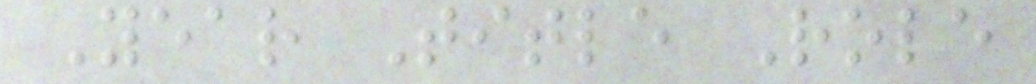Year Title Role
